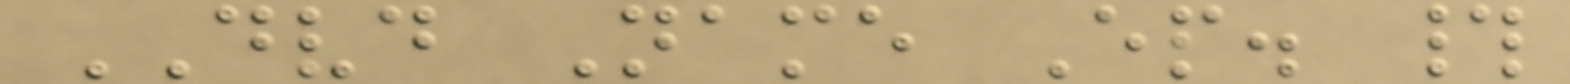DVD Name Ep. #
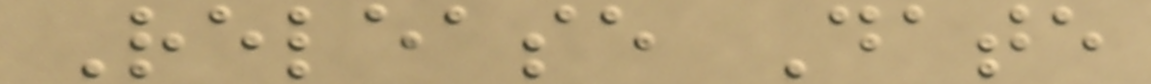Release Date
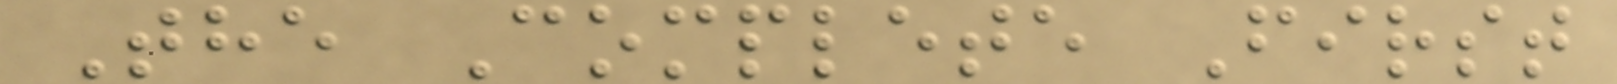The Complete First
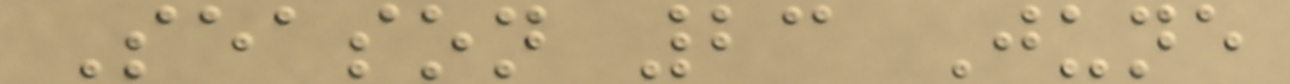Season 23 June
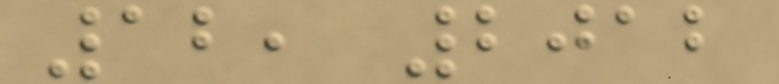12, 2012
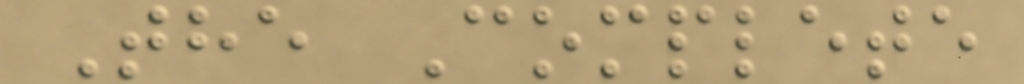The Complete
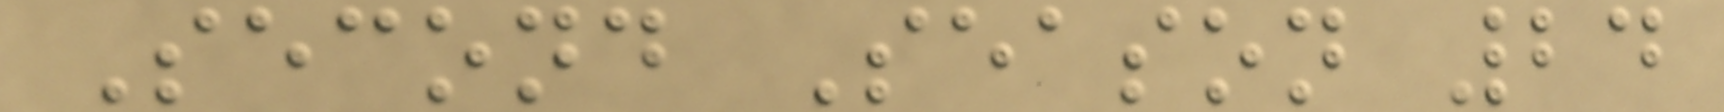Second Season 24
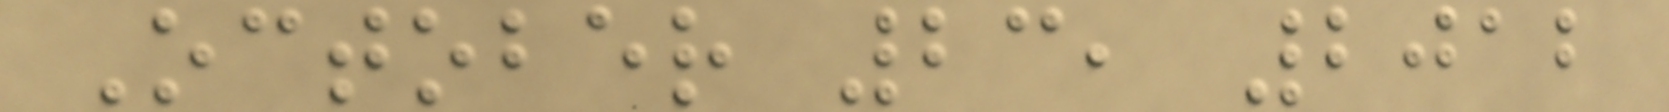October 23, 2012
